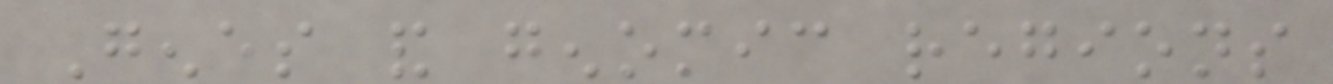Genes and genomic regions
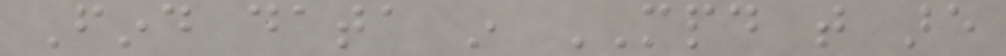Find data in MPD that are
